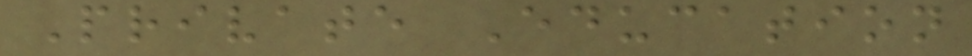Private Education
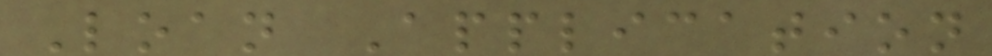Loan Application
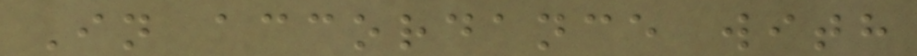In accordance with
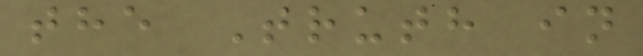the Truth in
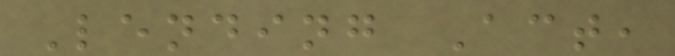Lending Act,
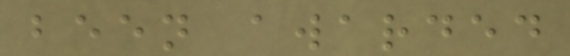been awarded
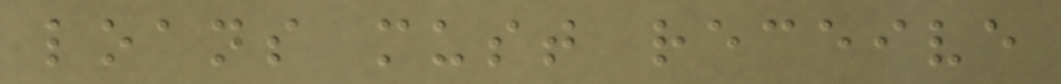loans must receive
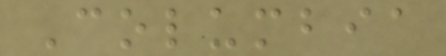Columbia
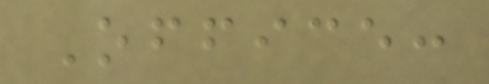Office:
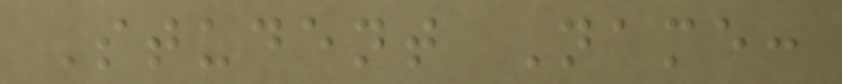Student Name:
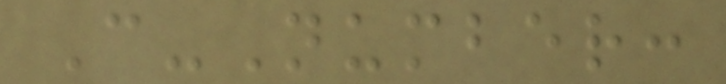C-Number:
